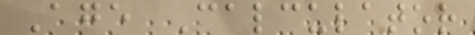Age Calculator
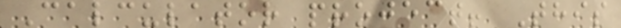Calculator project! This
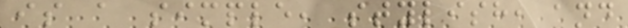is a simple, stylish, and
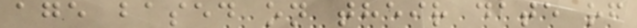age based on their date of
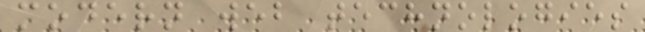modern web technologies
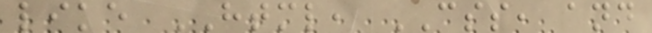like HTML, CSS, and
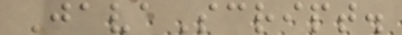JavaScript.
